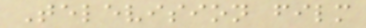Television film
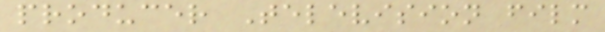producer Television film
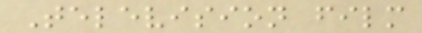Television film
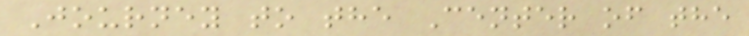Journey to the Center of the
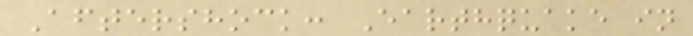Aftershock: Earthquake in
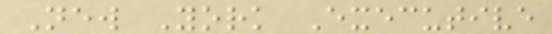New York Executive
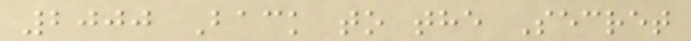2000 Back to the Secret
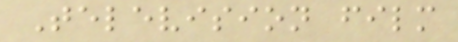Television film
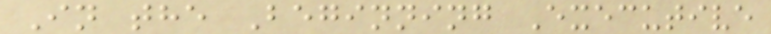In the Beginning Executive
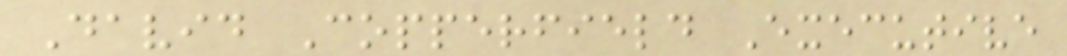David Copperfield Executive
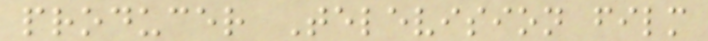producer Television film
